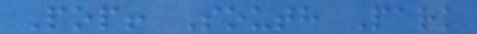Pop! South Park
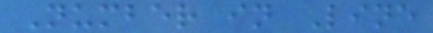Number in Line
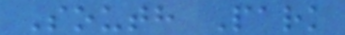South Park
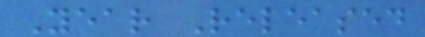Year Released
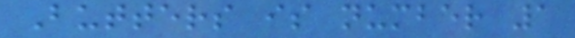Butters is number 1
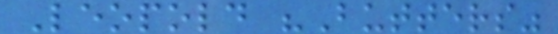Leopold "Butters"
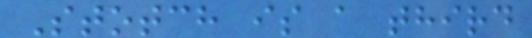Stotch is a third
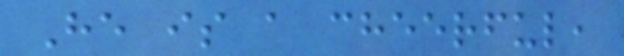He is a cheerful,
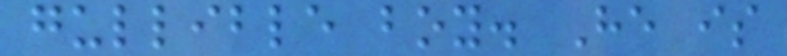gullible boy. He is
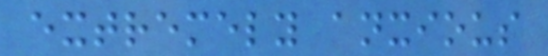extremely anxious
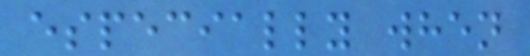especially when
